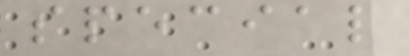special
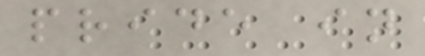pride in
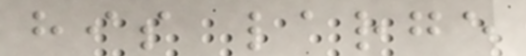his large
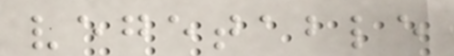vegetable
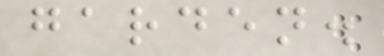garden.
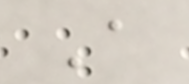A
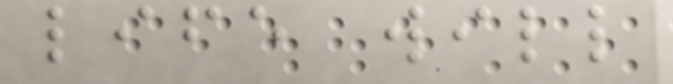life will
